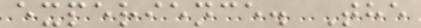experience. The
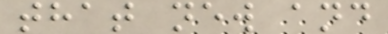that new and
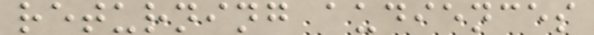returning audiences
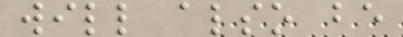will also be
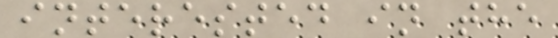interested in the
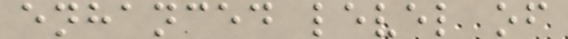enhanced level of
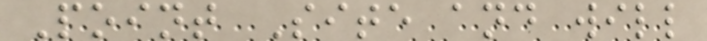Point Site and will
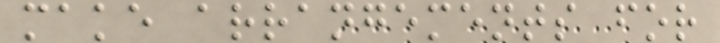make arrangements for
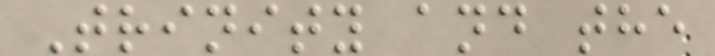Trinity and the
